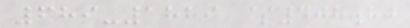689-1889 $408.80
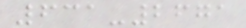631-2671
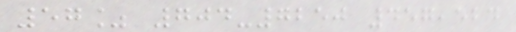57% 704-7250 457,524
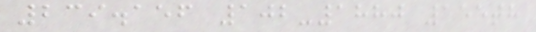239.156 102-1880 155th
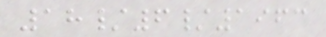18/6/1963
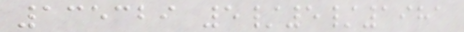135329 5/5/1981
